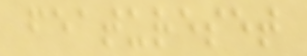featureset
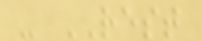- REST
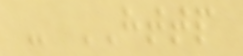- HTTP
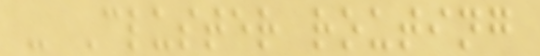- Cluster routing
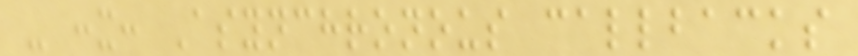- :x: Asynchronous callbacks
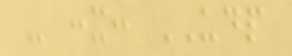- :x: UDP
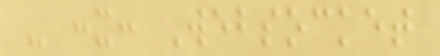- :x: Websocket
